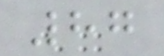87
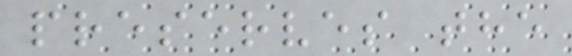preserves the
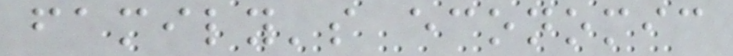family's economic
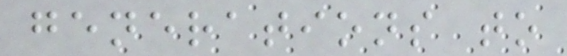generations to
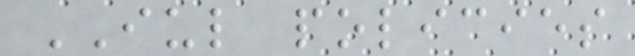IUL policies
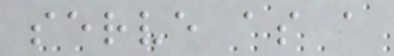serve as a
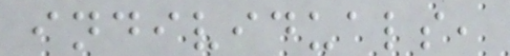individuals,
